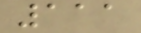111
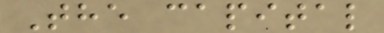The capital
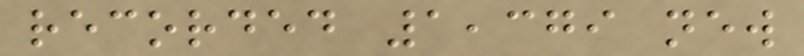recorded 1,379 new
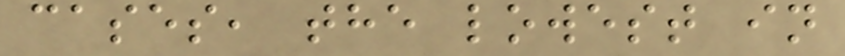cases, the lowest in
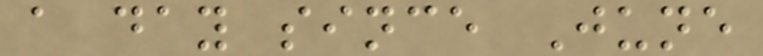a day since June
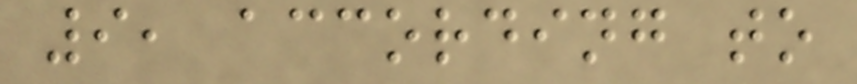9, according to
